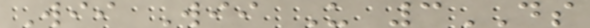Wii Wii U 3DS
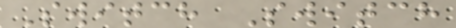Switch Switch
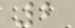2
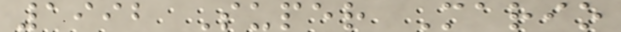1992 Super Mario
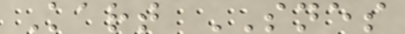Kart SNES
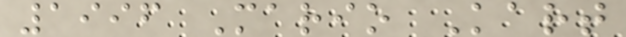1996 Mario Kart
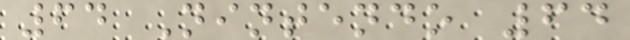64 Nintendo 64
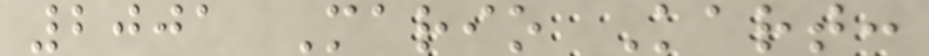2001 Mario Kart:
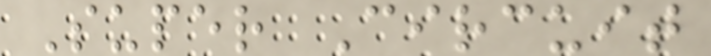Super Circuit
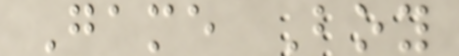Game Boy
